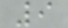9
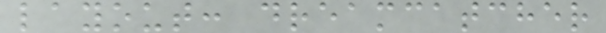layout: dreamcatcher
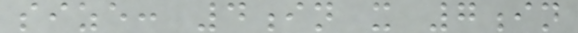size: 4in x 7in
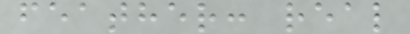feather: real
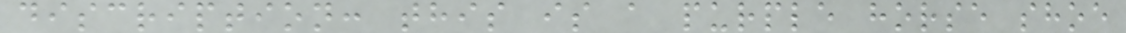discription: this is a purple horse shoe
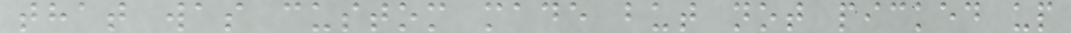that was custom made but not picked up
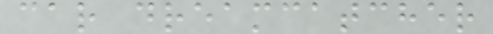car dreamcatcher
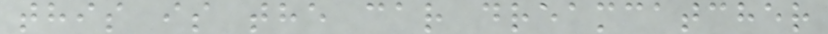this is the car dreamcatcher
